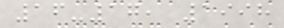16-17, 1998
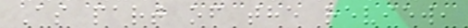As part of the review,
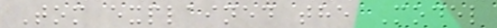Tom explained the Model
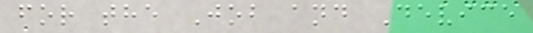for the Job and Device
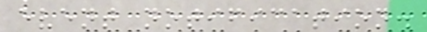event notification.
